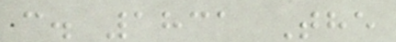c. 1831 The
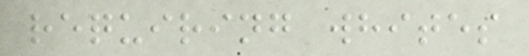requiring whites
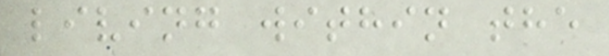living within the
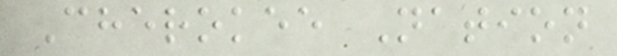Cherokee Nation
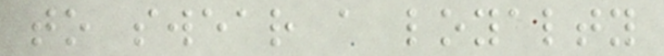to swear a loyalty
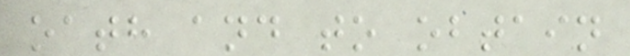oath and to obtain
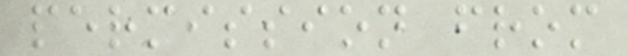permission from
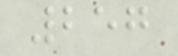257
